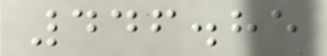446.85
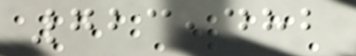723,482
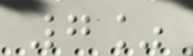7%
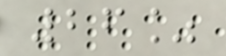26%
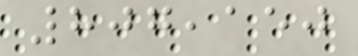807,150
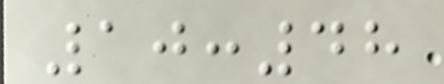10:48
